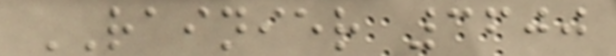RAINIER 3600
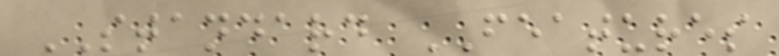STANDARD FEATURES
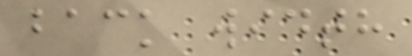back width
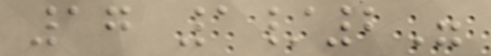17 1/2"
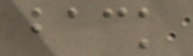back
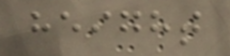height
